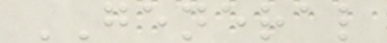GENERAL
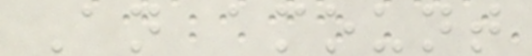An amount
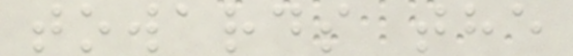towards the
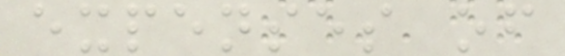expenses of
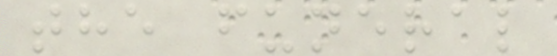the funeral
